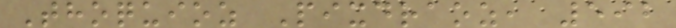Thoquioz Pixdraoz, 592
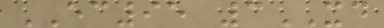EC95 3XD
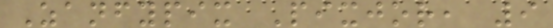Zanfypix Pixjor, 9
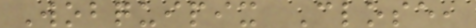Wobquipix Close,
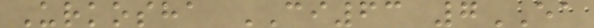Urkosha CI63 7EA
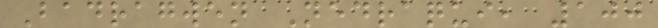Badragwen Nedraqui, 100
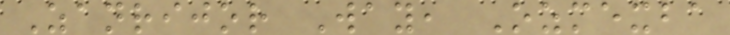Zanrijor Way, Ozmexba
